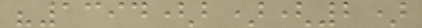"1394(b)(2)
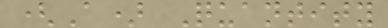(A) Quantity
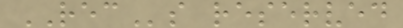RECs reserved
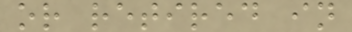or retired in
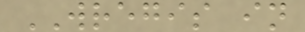WREGIS in
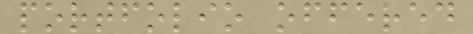portfolio offered
